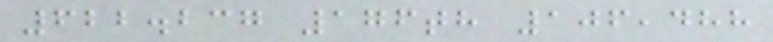622.237 176th 106,488
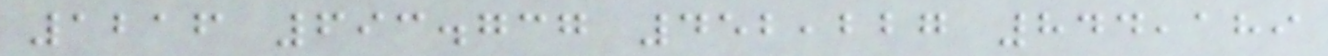1216 693.737 452,227 844,189
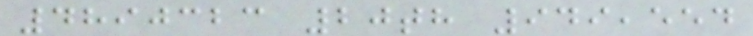4890323 20th 949,554
